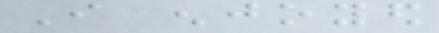I enjoyed
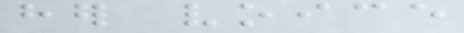her voice
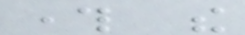through the
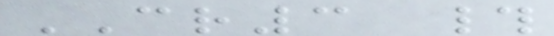CR3 #
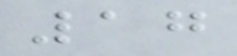17
